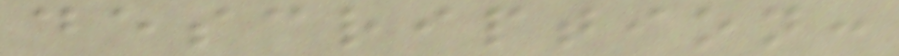description:
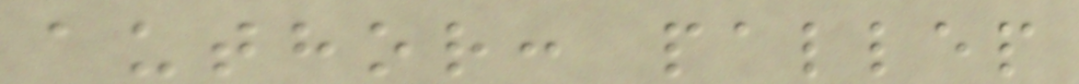author: pallep
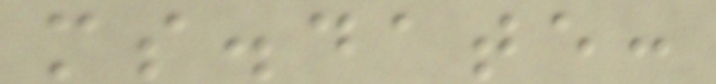ms.date:
